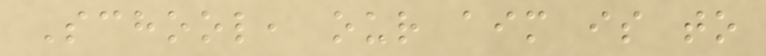School, our aim is to
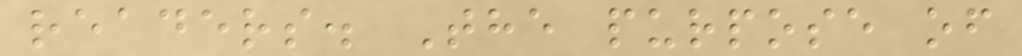readers. The purpose of
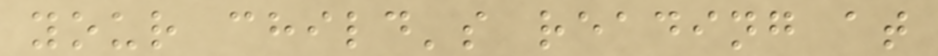your child's reading at
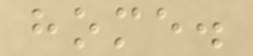home.
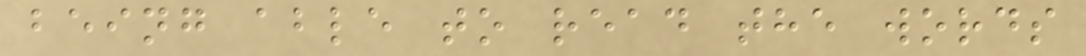being able to read the words
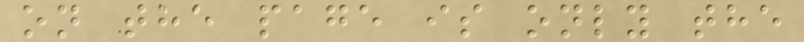on the page is only the
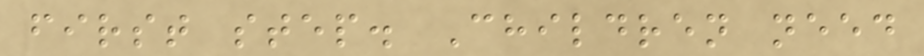first step. Children need
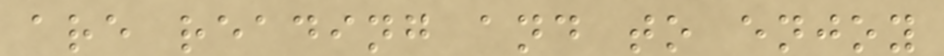are reading and to enjoy
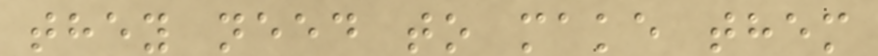they need to make them
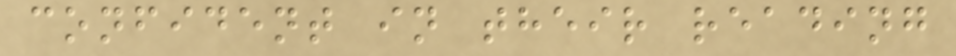confident in their reading
